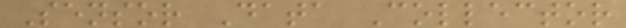Sensor Data Collector
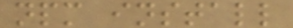npm install
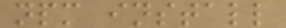npm install
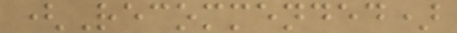(Recommended)
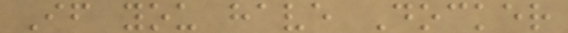If you have Docker
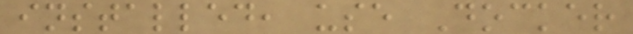installed, use Docker
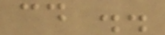cd ..
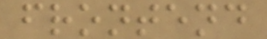frontend
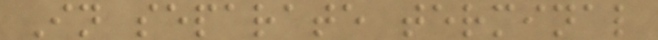In separate terminal
